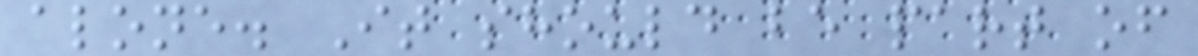alone. It should be part of
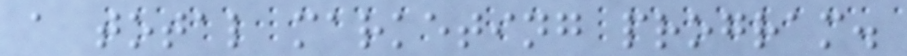a total marketing program.
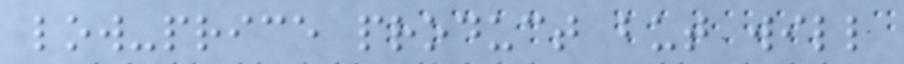low-price product but will
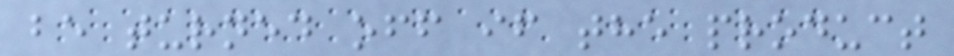be turned off if the product
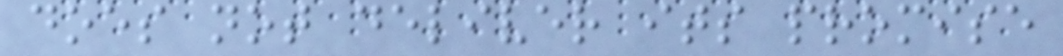does not deliver its promise
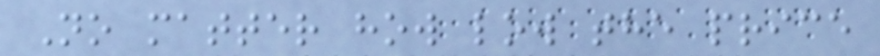No matter how low the price
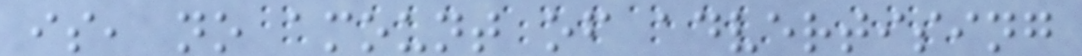is, no amount of advertising
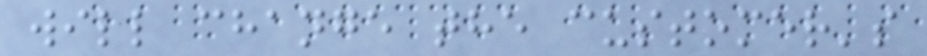will change the customer's
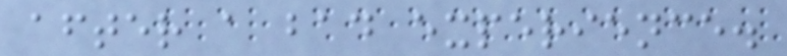after a bad experience.
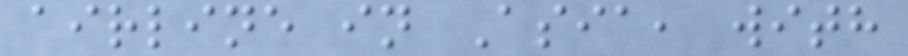airline in Asia, with
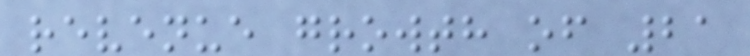revenue growth of 21
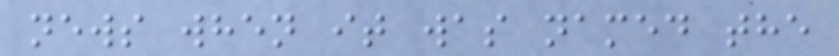news when it was named the
